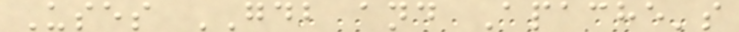Uses GDB and Apache's
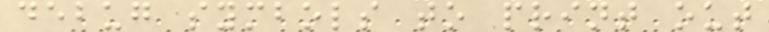debug symbols to print out
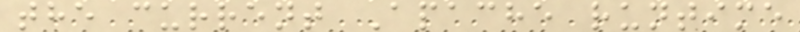the current Apache runtime
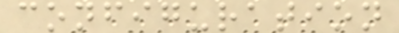configuration
